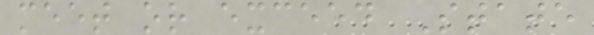meet or exceed State
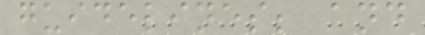guidelines; and
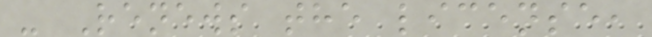- Renews the license,
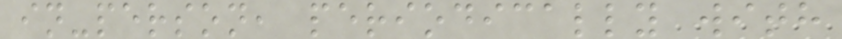in-person, periodically with
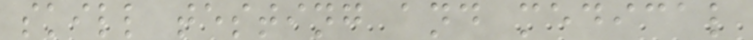skill testing and medical
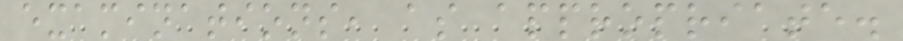examinations, as appropriate.
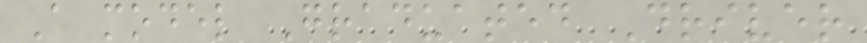A model Graduated Driver
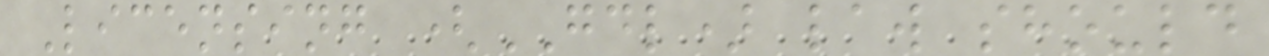Licensing (GDL) law should
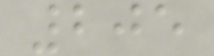205
